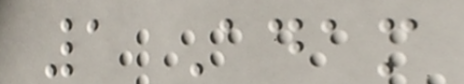1 Adam
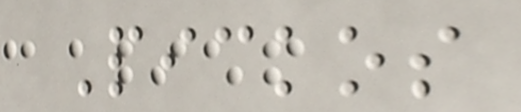Pickos
